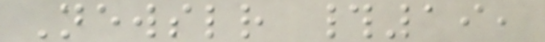Newsletter #19,
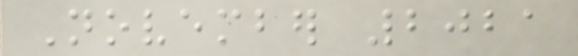November 2021
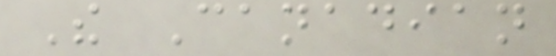The Canadian
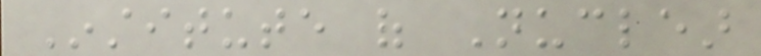Institute of Nuclear
